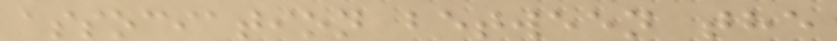association between the
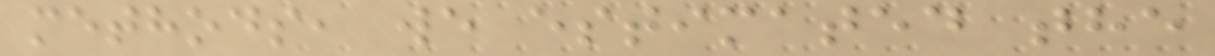methods, we estimated the
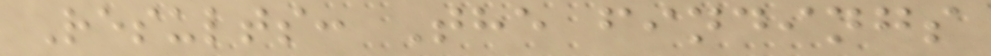Results: The findings
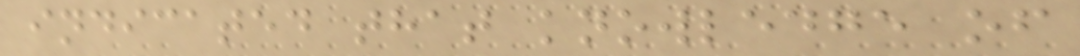indicated that knowledge of
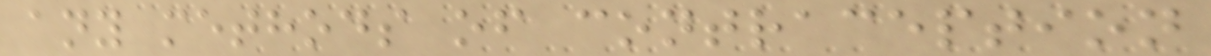any methods of contraception
